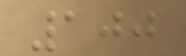100
